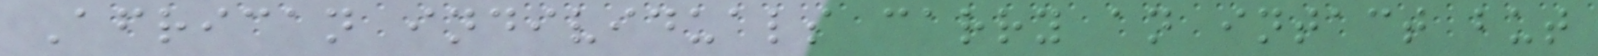African individuals carry an intact but
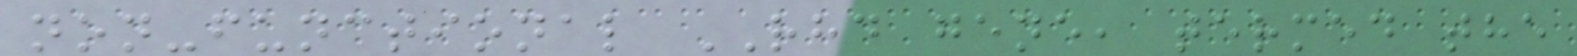non-functional RHD gene, termed the
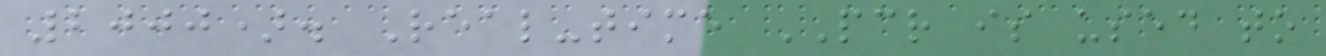2000). Real-time PCR is used to
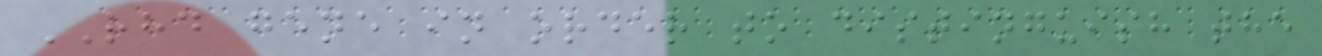RHD gene in order to distinguish the
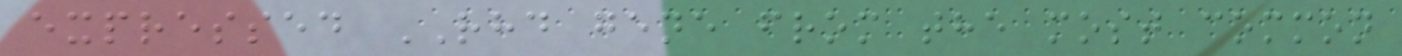expressed RHD gene from the most common
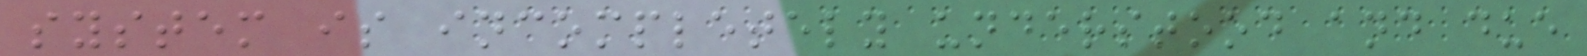system is incompletely understood and due
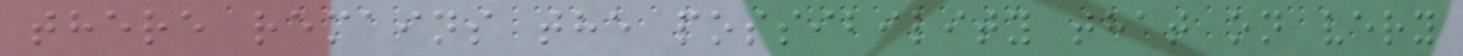there remains the possibility that on very
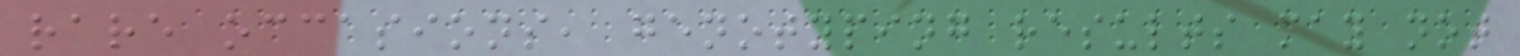rare occasions, genotyping results may not
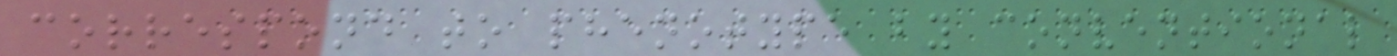correspond to phenotype by conventional
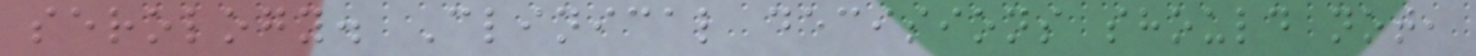serology. Clinical decisions should not,
